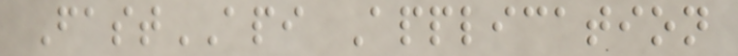FastAPI Application
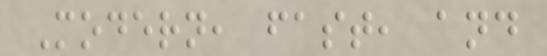Modern, fast, and
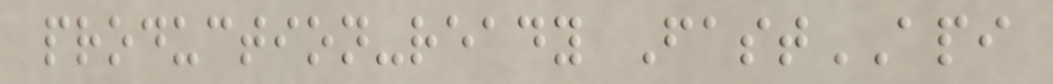production-ready FastAPI
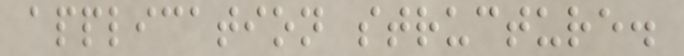application structure.
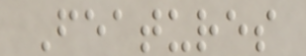Features
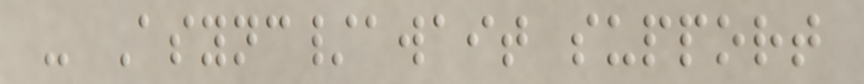- Async/await support
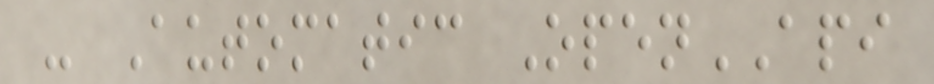- Automatic OpenAPI
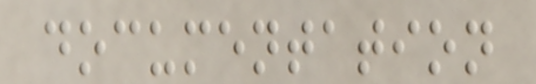documentation
